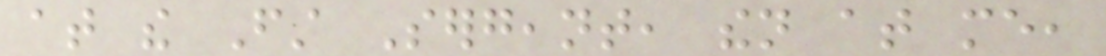at the First Sergeant, then at me,
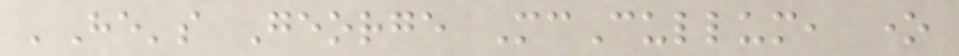'He's George McCullum, one
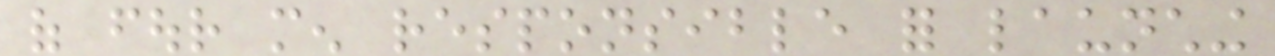of four men responsible for launching
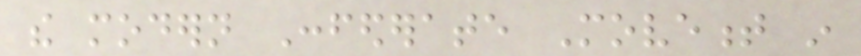the modern Confederate Movement in
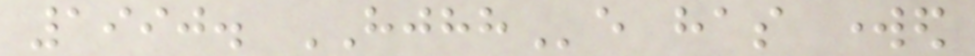1990. HJHHe has worked
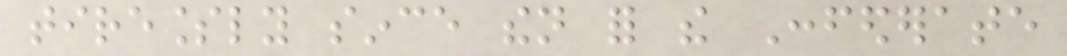tirelessly since then for the Confederate
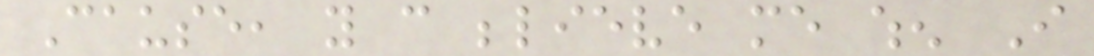Cause, you can believe me when I
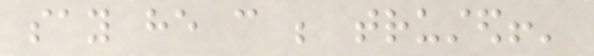say he can be trusted!'
